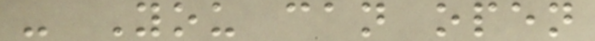- You can open
